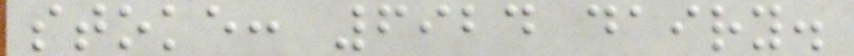stoke: 6924 dairy.
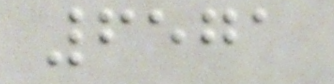6571
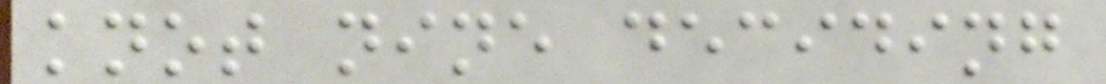knot nine deciding
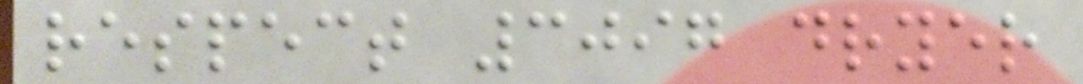respect 3097 dryer
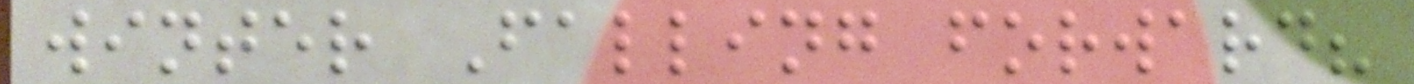winter Falling forward?
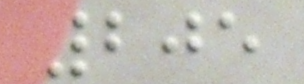205
